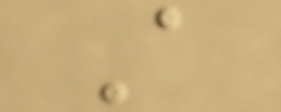A
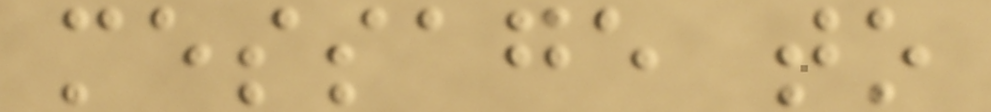message to
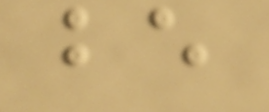be
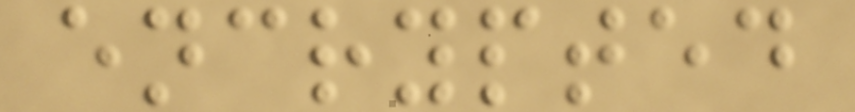encrypted
